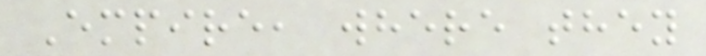Empire, where they
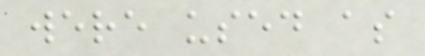were used as
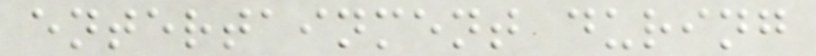entertainment during
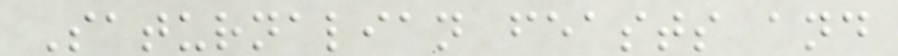Saturnalian feasts and
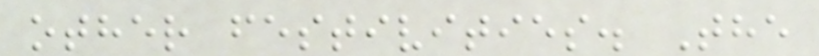other festivities. The
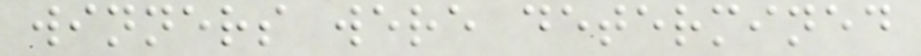winners were determined
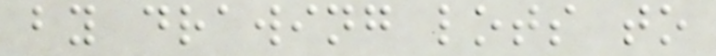by drawing lots to
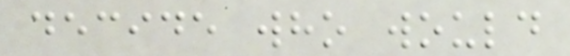decide who would
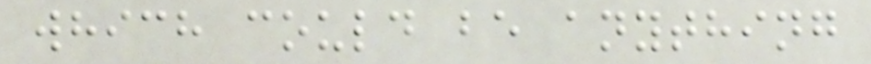which could be anything
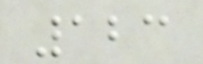123
